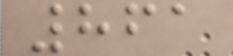861
